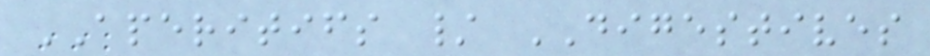APERITIFS / DIGESTIVES
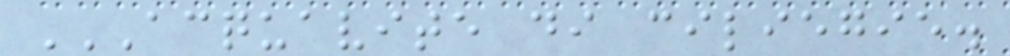ACQUAVITE DI CILIEGIE.
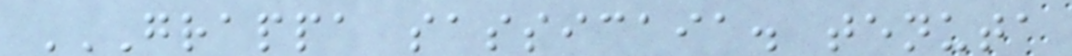GRAPPA SASSICAIA. TENUTA
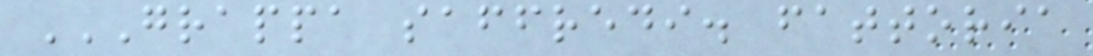GRAPPA SAFFREDI. FATTORIA
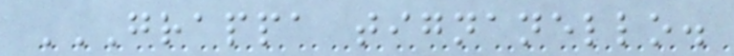GRAPPA TIGNANELLO.
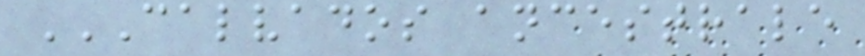CALVADOS ANCESTRALE
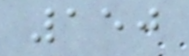150
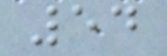54
